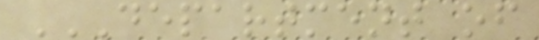DEPARTMENT OF
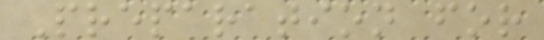Preparation for
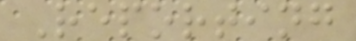Reporting
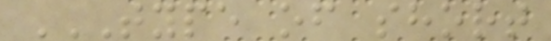TYPE OF SHORT
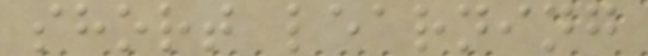short learning
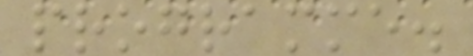programme.
